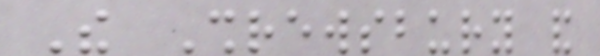The Shrewsbury and
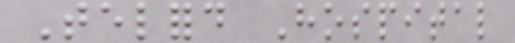Telford Hospital
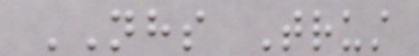NHS Trust
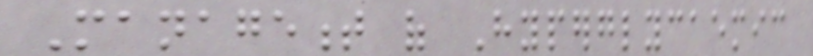Management of Hyperglycaemic
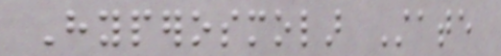Hyperosmolar State
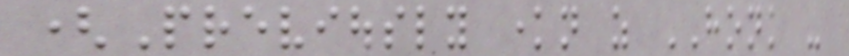(Previously known as HONK -
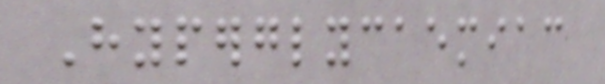Hyperglycaemiac
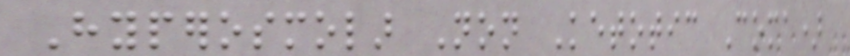Hyperosmolar Non Ketotic Coma)
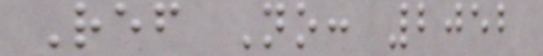Ref No: 2052
